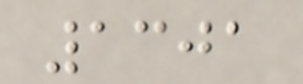1301
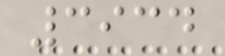3934
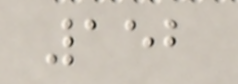152
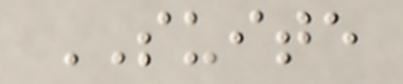SUITE
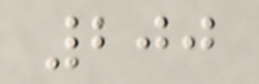200
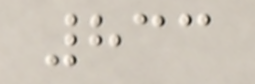833
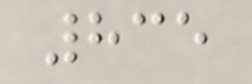835
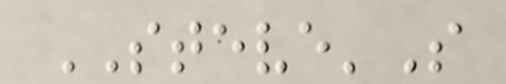STEVE'S
